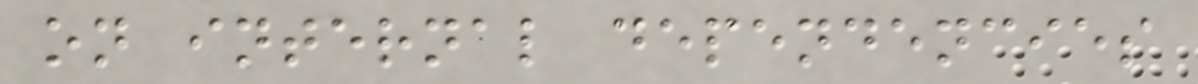on internal dependencies
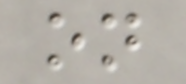on
